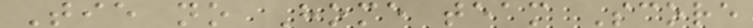Tie no Home team Score
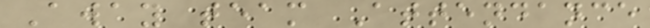Away team Attendance
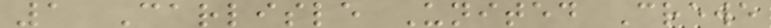1 Carlisle United Crewe
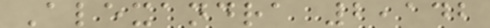Alexandra 2,142
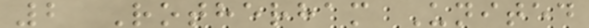2 Rotherham United
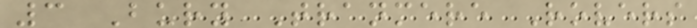3 Bury Tranmere Rovers
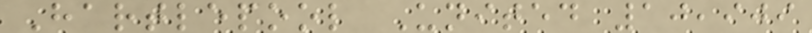Hartlepool United 10,909
